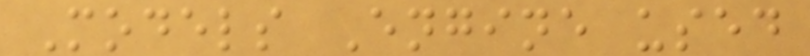Models Engine used
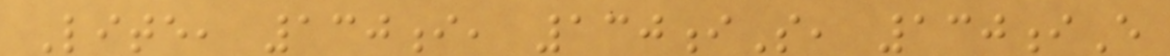Lite, 130i, 130iS, 130iE
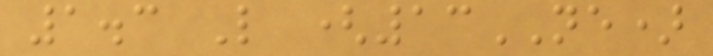1.3 L (13NE)
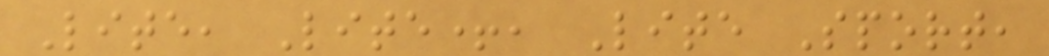Lite, Lite+, Lite Sport,
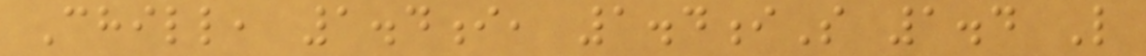Chill, 1.4i, 1.4iS 1.4 L
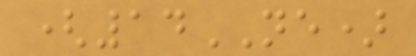(14NE)
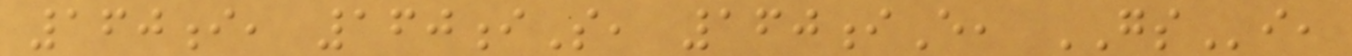160i, 160iS, 160iE, GSi,
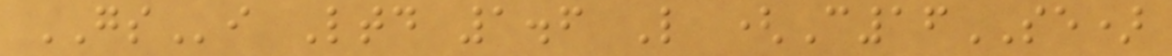GSi Ltd 1.6 L (C16SE)
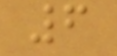6
